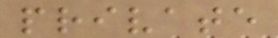private
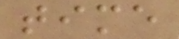time
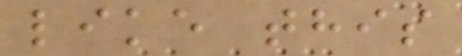like this
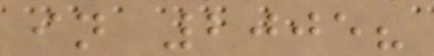in 2005?
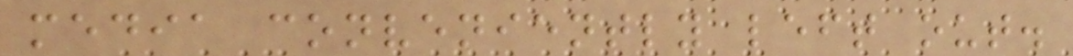media conveniently left out.
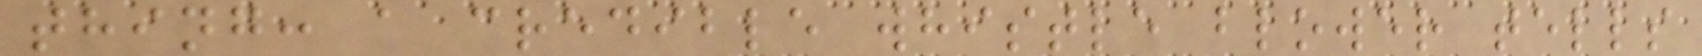thing: a credible whistle blower tells
